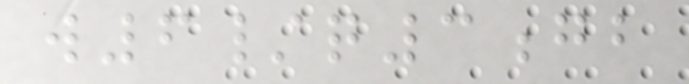w6/q3gb
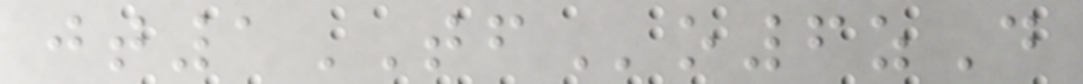jt1TFo6zD
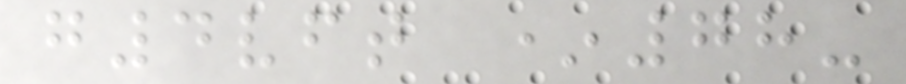g4vft *78-
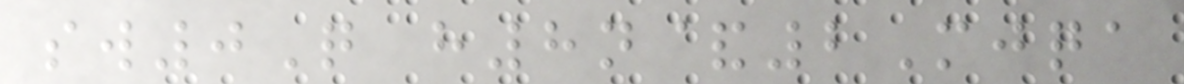sw0Q h8n&2Mjqa
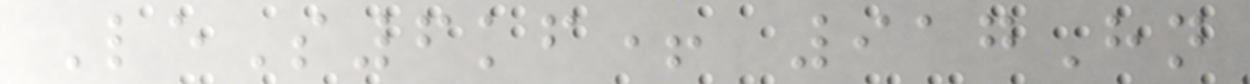LeS6kf+ 917Hn
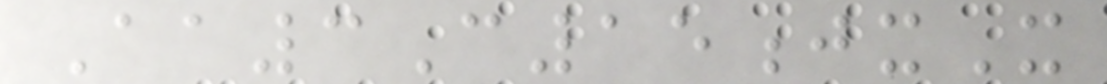Aa3C15jxX
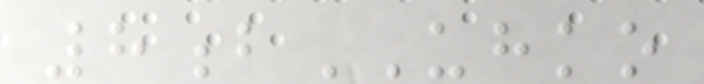8bUHKO
